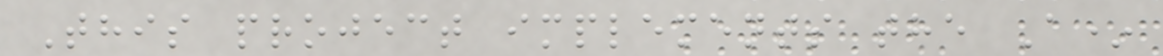This project implements the A*
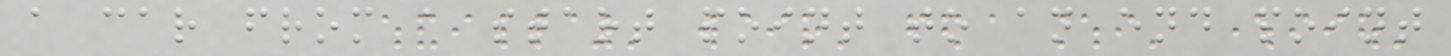a car from a start point to an end point
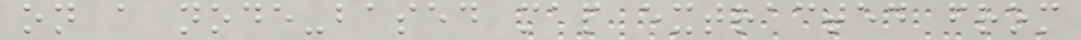on a node-based map extracted from
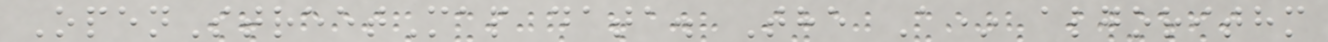OpenStreetMap data. The A* algorithm
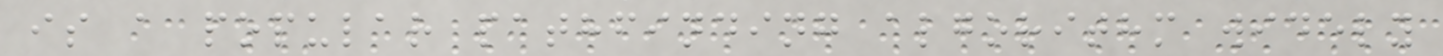is a popular pathfinding algorithm widely
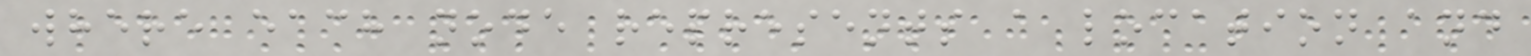where each node represents a location and
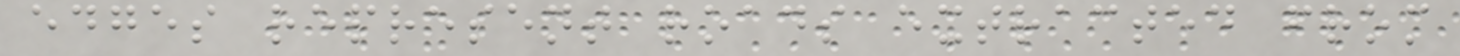edges represent roads extracted from
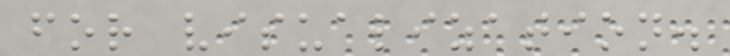for visualization.
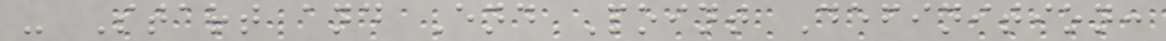- Start and End Point Definition:
